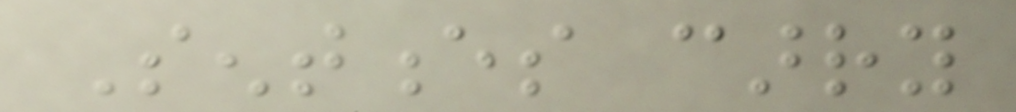Sentences carry
